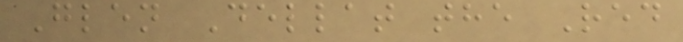Glen Dellat the Red
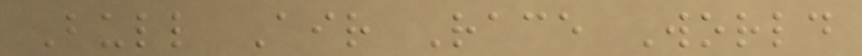Bull Air Race World
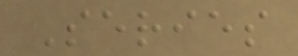Series
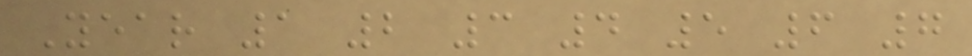Year 1 2 3 4 5 6 7
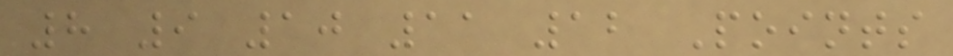8 9 10 11 12 Points
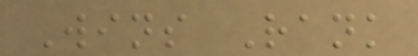Wins Rank
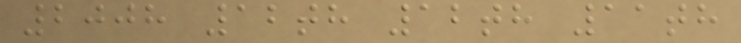2008 12th 12th 11th
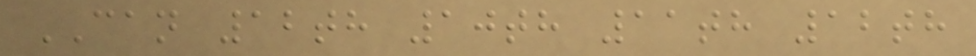CAN 12th 10th 11th 12th
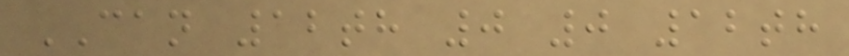CAN 12th 0 0 12th
